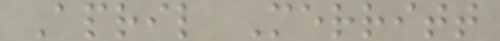April Merritt
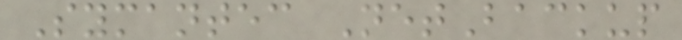Symantec NetBackup
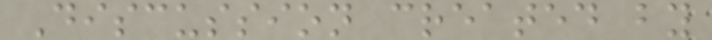Discussion created by
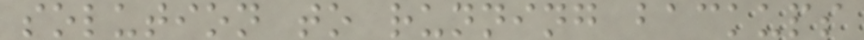solution to running backups
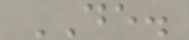DE.
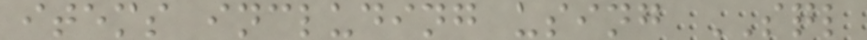items including using SQL
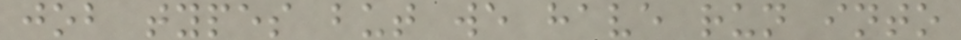job types but we have run into
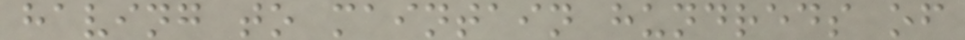having to maintain hundreds of
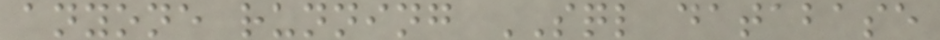anyone running SQL database
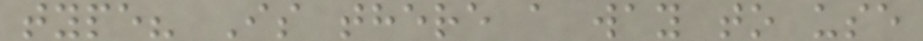type? Is there a way to use
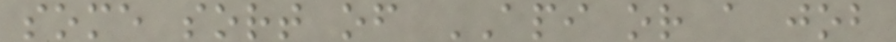some sort of API or a job
